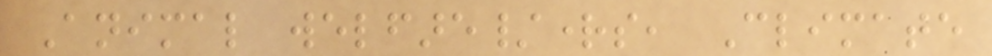Animal welfare/rights, Climate
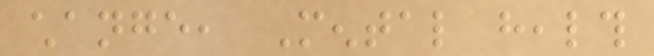change, Mental health
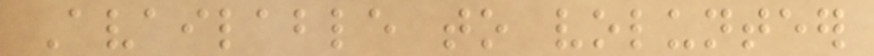Available to volunteer
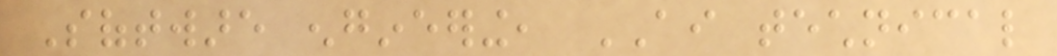Software engineering, AI technical
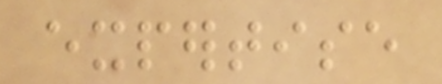expertise
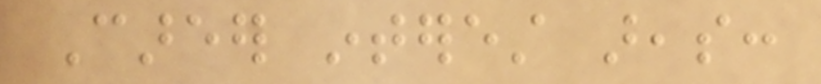Career interest areas:
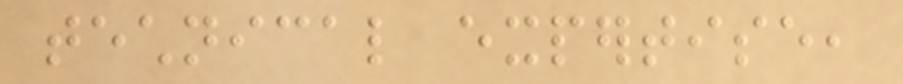technical expertise,
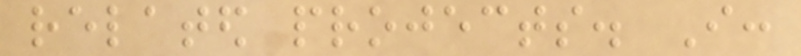related projects. I:
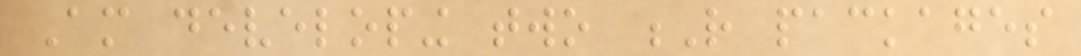Am developing two R packages
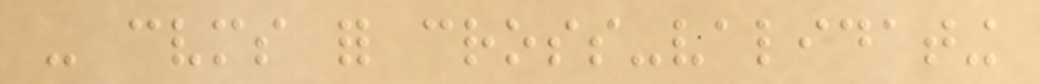- cvms for cross-validating
